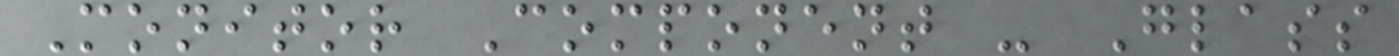Monitor Component - Glass
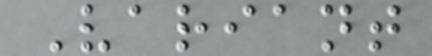Variant
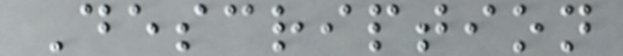Description
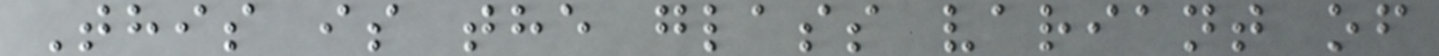This is the glass variant of
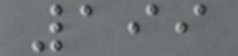199
